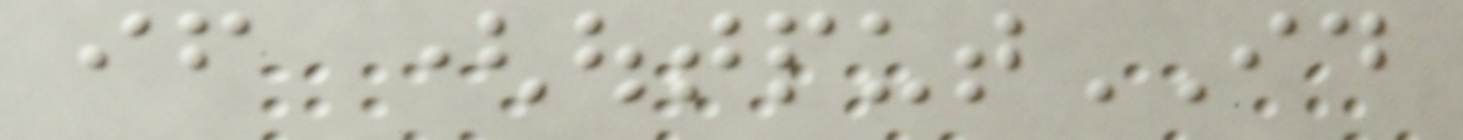if (outputID
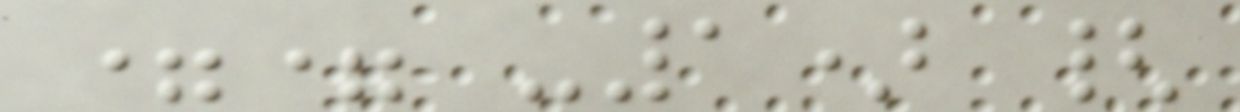== -1) {
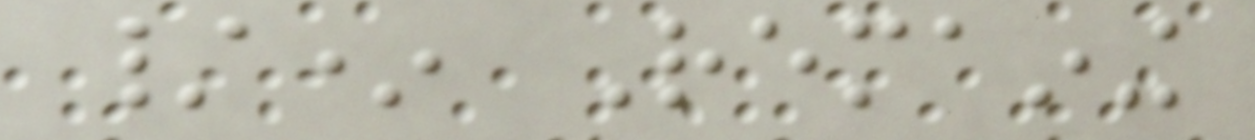/* Remaining
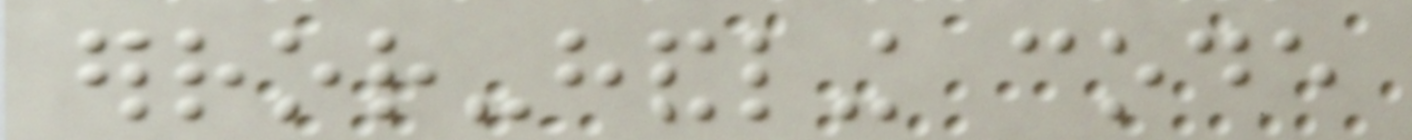error-handling code
